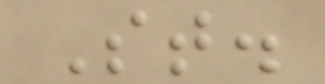St.
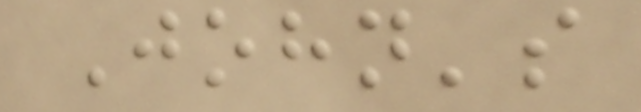John's
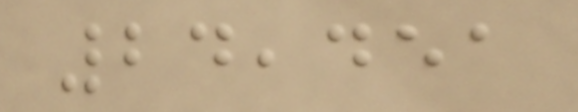24,451
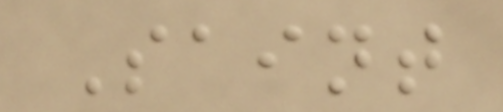Saint
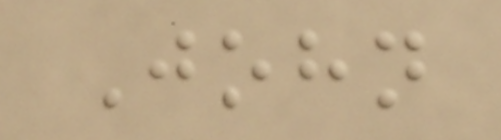John
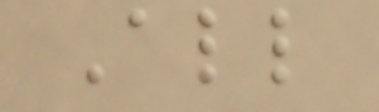All
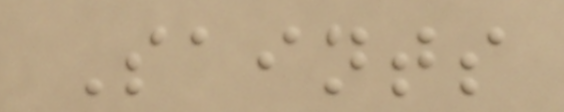Saints
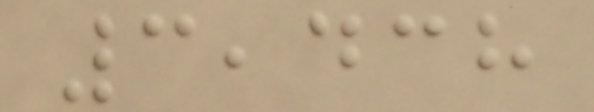3,438
